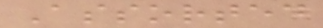Assorted
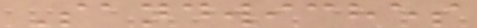Sandwiches
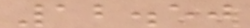12.50
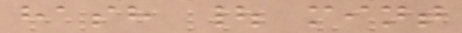hash | mint
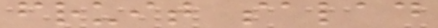fruit salad
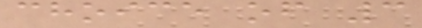choice of 3
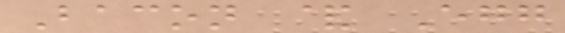Bacon & Egg
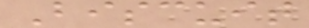Biscuit
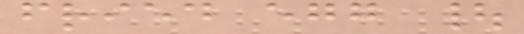fried egg |
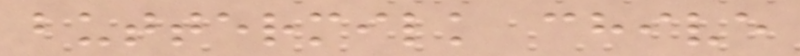buttermilk chive
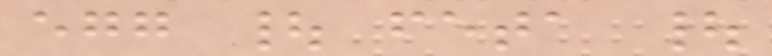egg | feta |
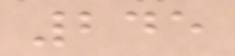245
